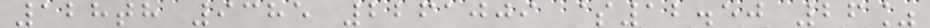128th 9385 2261009 $12.50 26%
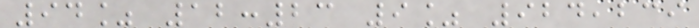94% 12:23 9% 924,239
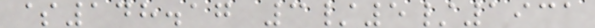$148.17 3/5/1931
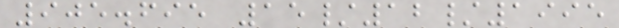905.695 15/12/1995
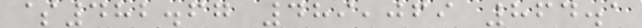$482.67 489,069 864.1
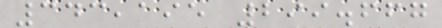343,195 299.667
